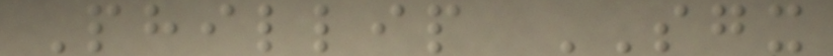Phillip SGX
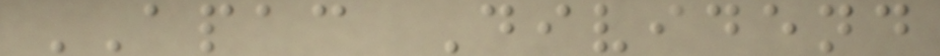APAC Dividend
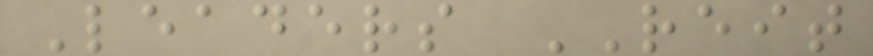Leaders REIT
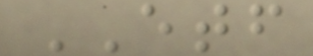ETF
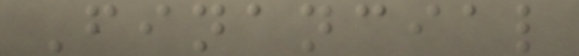Financial
